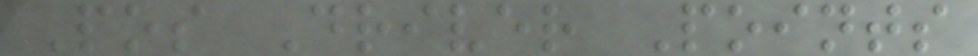Pos Driver Points
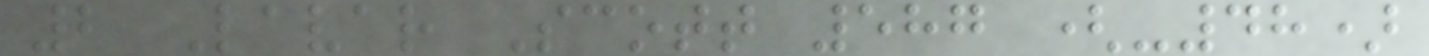2 Lavar Scott 587 (-48)
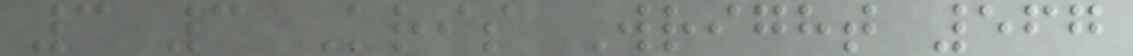3 3 Kris Wright 567
